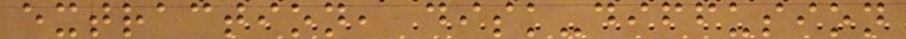extraction, disk-diffusion
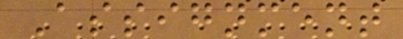Assignment
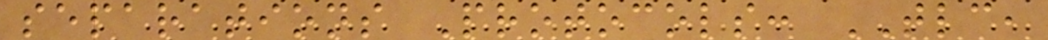separations Protocols: TLC,
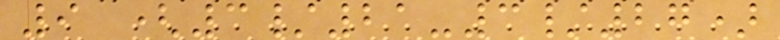9 (3/21-3/27)
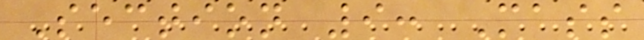Section 9: Mass
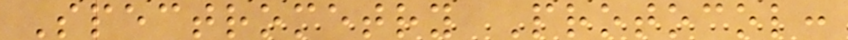Spectrometry Protocol:
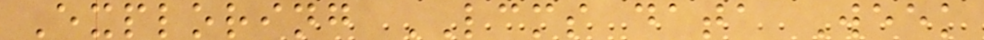Exploring LCMS data Week
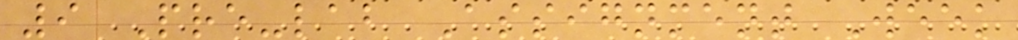9 Pre-lab Assignment Week
